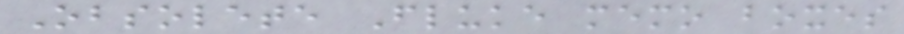Obsolete Fluke memo boxes
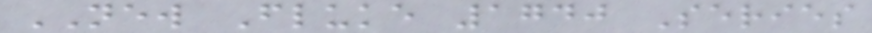NEW Fluke 1740 Series
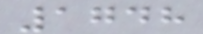1748
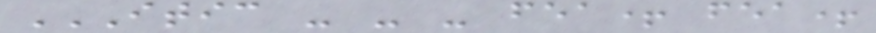ITIC - - - FEA+ FEA+
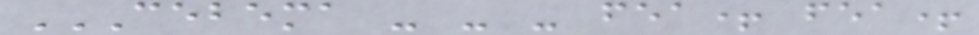CEBEMA - - - FEA+ FEA+
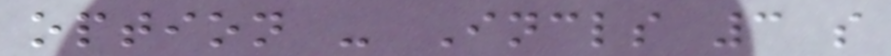option - Incls 3 s
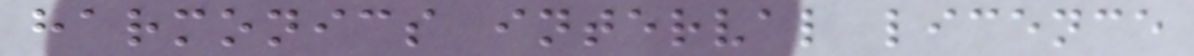harmonics interval licence
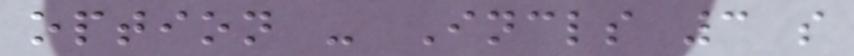option - Incls 3 s
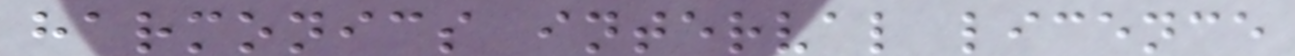harmonics interval licence
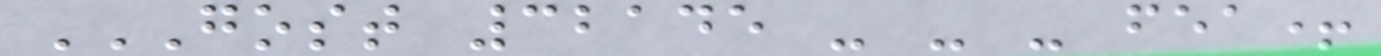GOST 32145 - - - FEA+
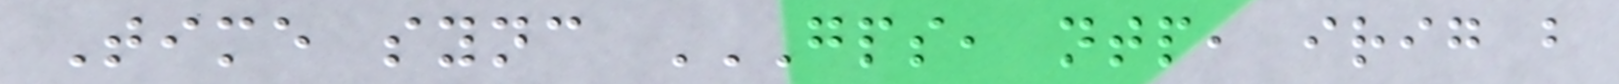Time sync GPS, NTP, IRIG B
